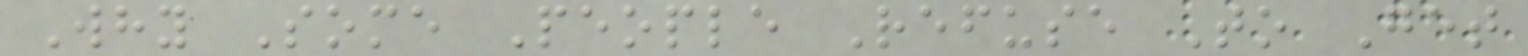Why Some People Refuse To Get
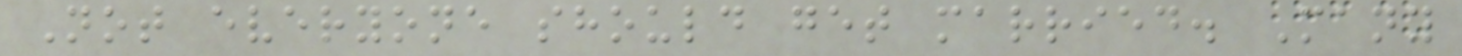Not everyone should get married. Many
